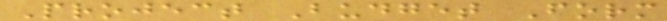Project Budget Form
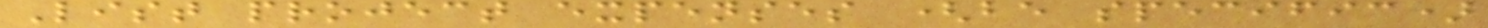List project expenses (be specific)
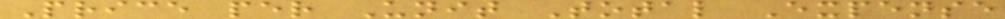Price per Unit Total Expense
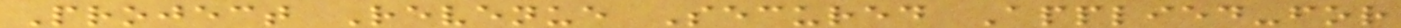Project Revenue Secured Applied-for
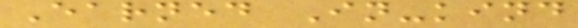Earned In-kind
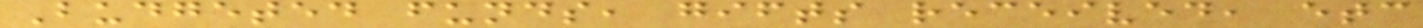Budgeted funds, gifts received, etc
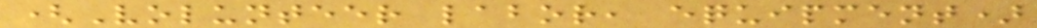(Volunteer labor, equipment)
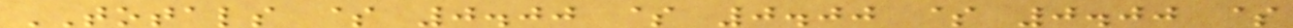TOTALS $ 0.00 $ 0.00 $ 0.00 $
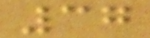37
